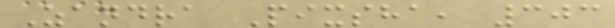Zandra Pixsha, 303
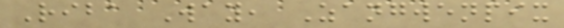Riba Way, Zangwenpix
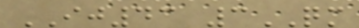IJ43 3QM
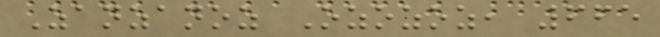Zanzanoz Ozozoz, 665
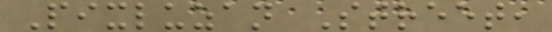Pixluzan Street,
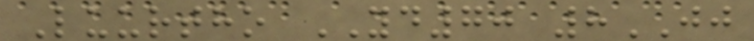Luurtho YD70 8JJ
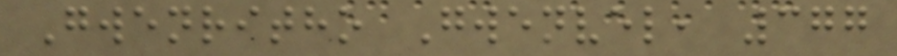Gwenritho Gwenvel, 377
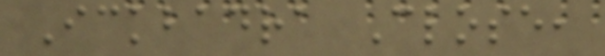Ickbadra Close,
